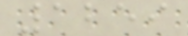1259
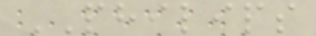PHILIPS
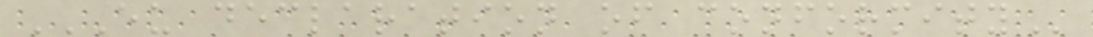EU DECLARATION OF CONFORMITY
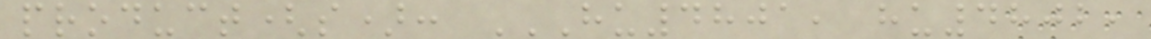product(s): HU4801, HU4802,
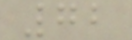72
